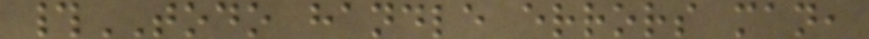#TODO handle errors man,
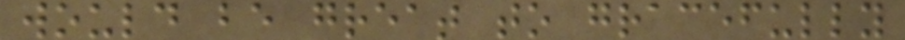would be great to gracefully
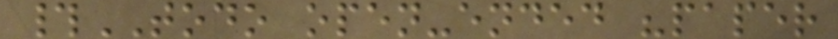#TODO open-ended "paper
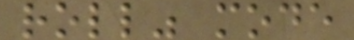roll" mode
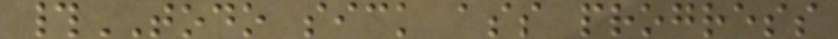#TODO sick ass progress
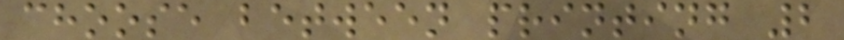choose between printing 2
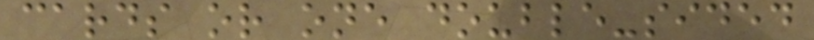cards or one double-sided
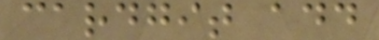cardgit add
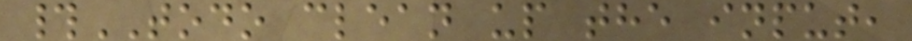#TODO clean up the input,
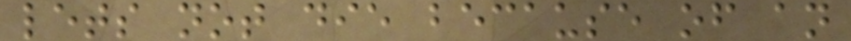lets not die because of an
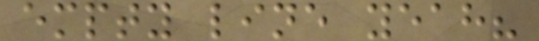empty line yeah?
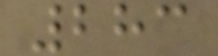283
